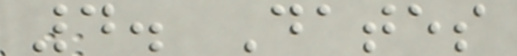4. Dates
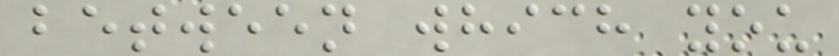between which you
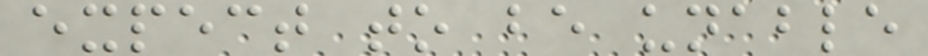expect to be unable
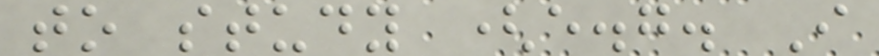to study (e.g. I
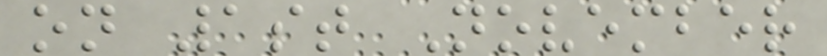on 1st November
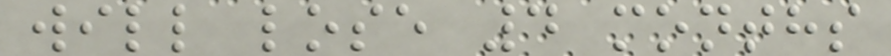will lose 4 months
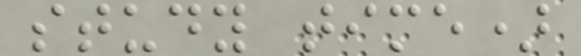study time)
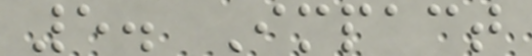5. Impact
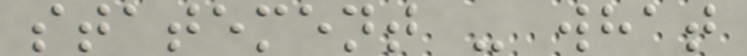statement - what
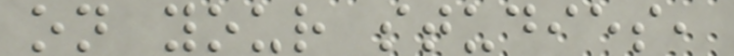on your studies,
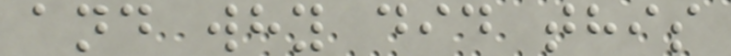and why did this
